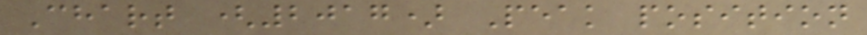Chart (2017) Peak position
